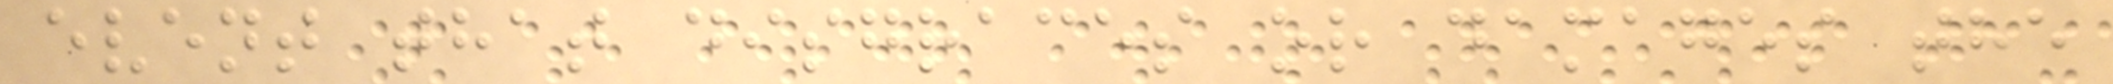event that disgraces or damages the
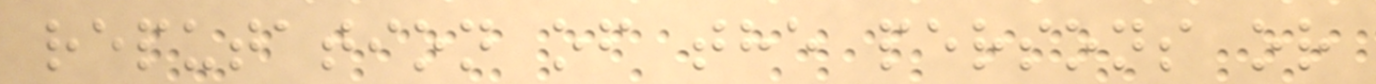reputation of the persons or
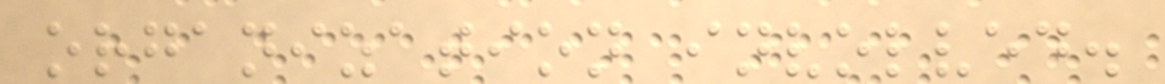organization involved.
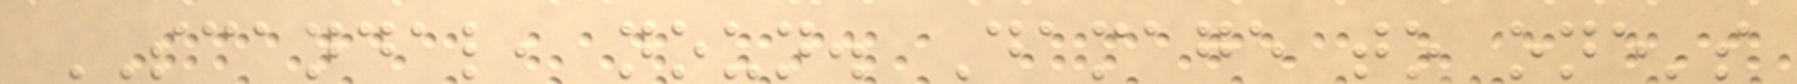SCANDAL, noun. Damage to one's
